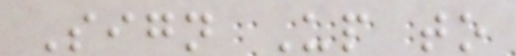Sign Up to
